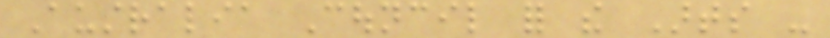Australia Council for the Arts -
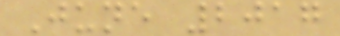June 2017
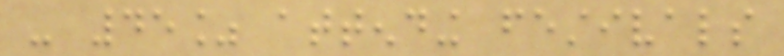- 45% attending festivals
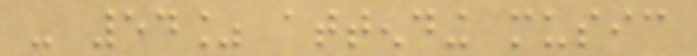- 54% attending music
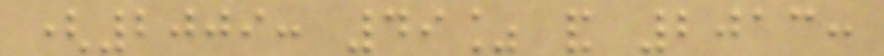(2009: 49% and 2013:
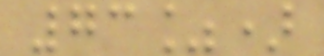73%)
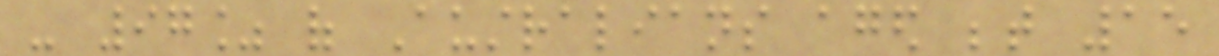- 97% of Australians aged between 15
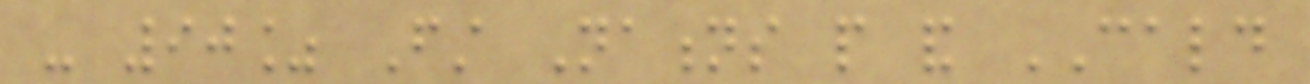- 90% First Nations people and CALD
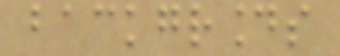backgrounds
